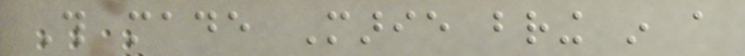This made Marie bring in a
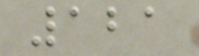121
